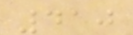410
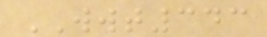WWT343
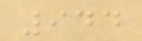944
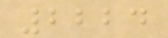2224
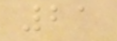21
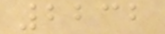2232
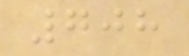708
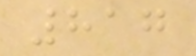817
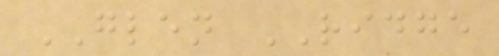GLEN RIDGE
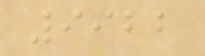9922
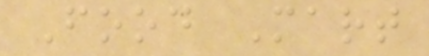Food Mart
